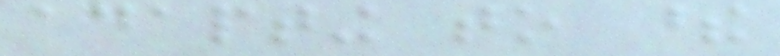adapting to these
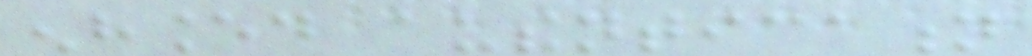enhanced authentication
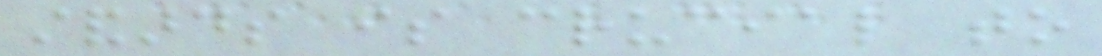standards is crucial to
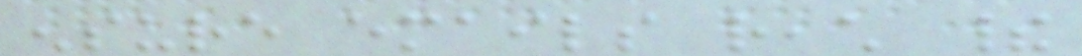ensure emails reach their
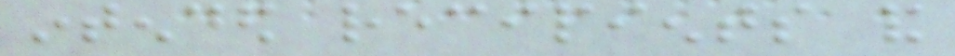intended recipients and
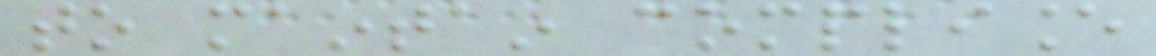to maintain compliance
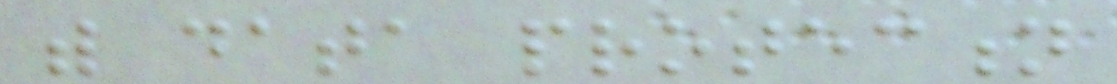with data protection
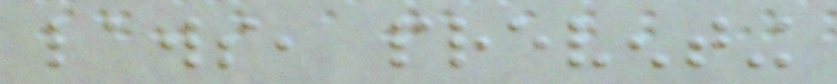laws, preventing
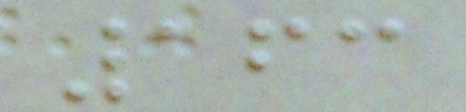163
